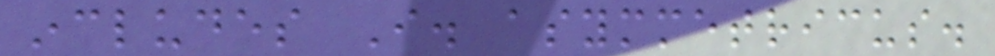includes I. asymmetricus.
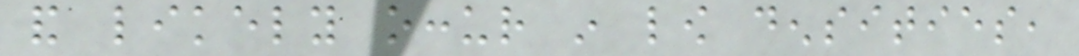and likely occur in low densities,
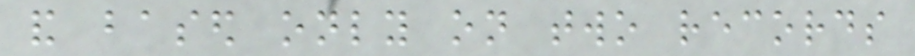and based only on two records
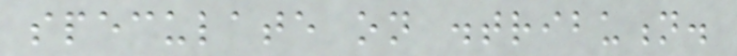speculate on distribution.
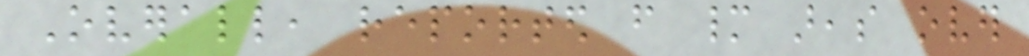Overall, reported from many areas over
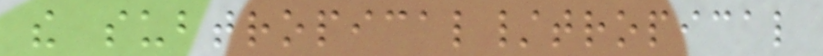the subtropical/tropical
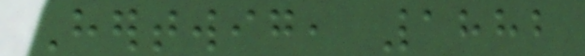Hertwig, 1882
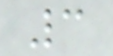3
